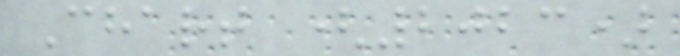Chart (2023)
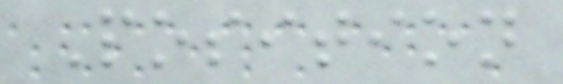Position
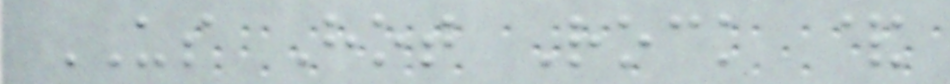US Hot Rock &
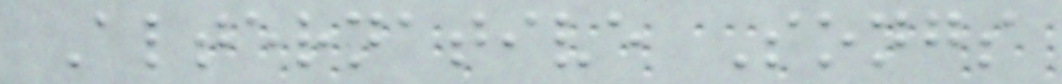Alternative Songs
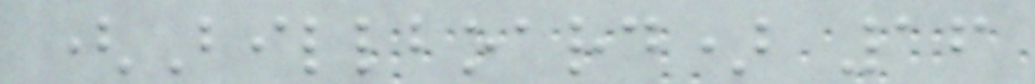(Billboard) 16
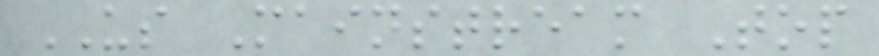US Mainstream Top
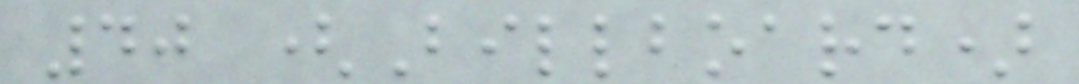40 (Billboard)
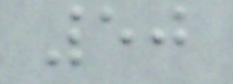50
